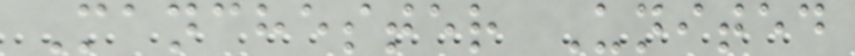Manchester United
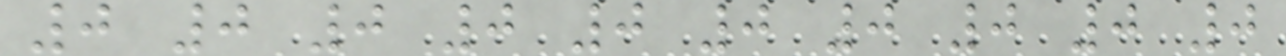0 0 0 0 0 0 0 0 0 0
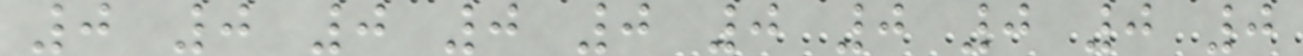0 0 0 0 0 0 0 0 0 0
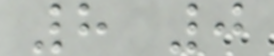8 0
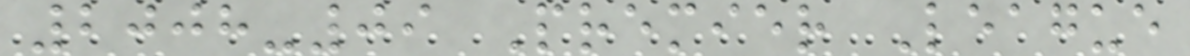2008-09 Premier League
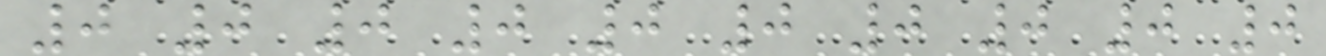0 0 0 0 0 0 0 0 0 0
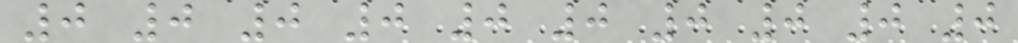0 0 0 0 0 0 0 0 0 0
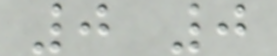0 0
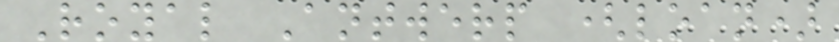Royal Antwerp (loan)
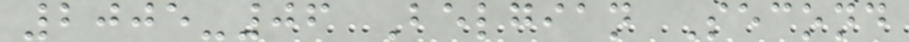2005-06 Belgian Second
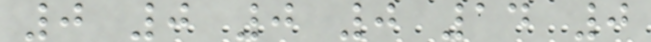0 0 0 0 14 0
